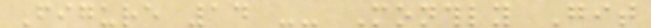Figure 14 -- Monthly Git
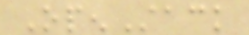OpenStack
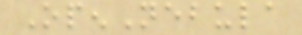OpenNebula
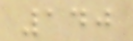140
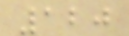120
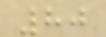80
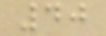40
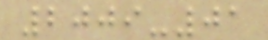2009-01
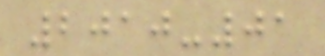2010-01
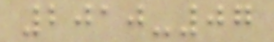2010-07
